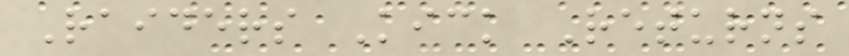Raiders Kick Returns
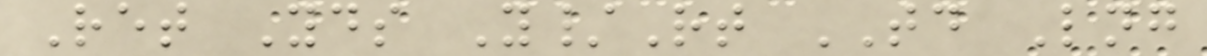Ret Yds Y/Rt TD Lng
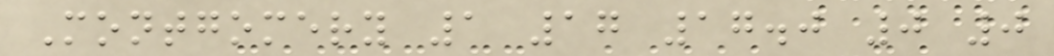Montgomery 1 17 17.0 0 0
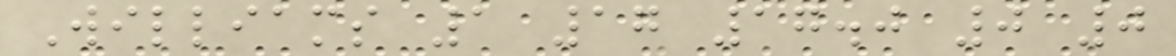Williams 1 17 17.0 0 0
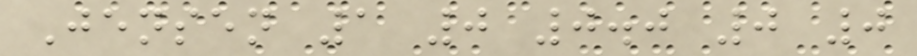Jensen 1 0 0.0 0 0
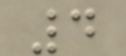4
